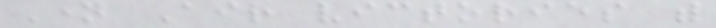Name Air victories with
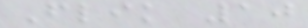Flik 10
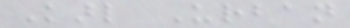Karl Urban
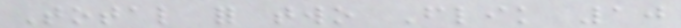Total for two Flik 10
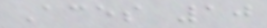Aces 10
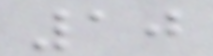10
